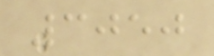3050
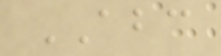ABC
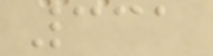331
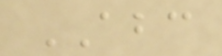ABC
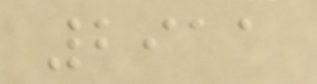2911
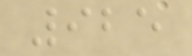925
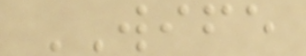WIFE
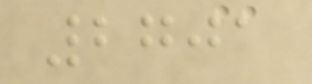2701
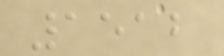1512
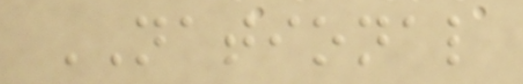NATIONAL
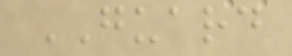GUARD
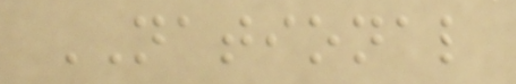NATIONAL
